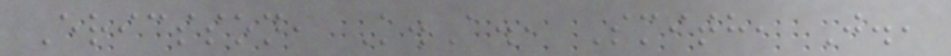Ericsson, K.A., Smith, J.,
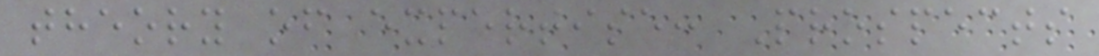theory of expertise: Prospects
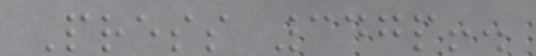Press 347p!.
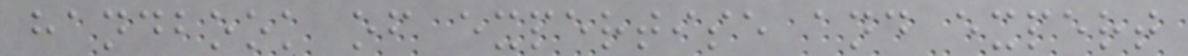handbook of expertise and expert
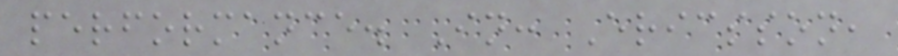performance. In: Ericsson,
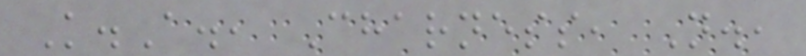K.A., Charness, N.,
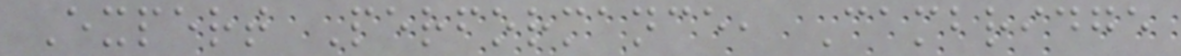Expert Performance, Cambridge
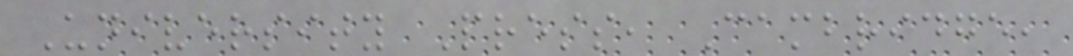University Press, Cambridge,
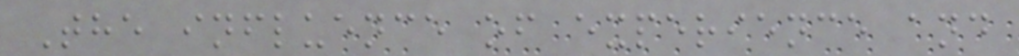The influence of experience and
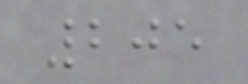205
